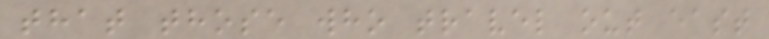that those who travel out east
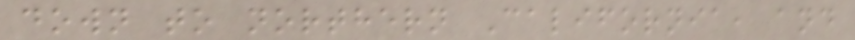down to northern California, and
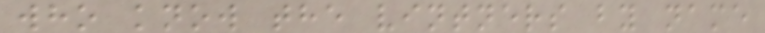who know the vintners by name
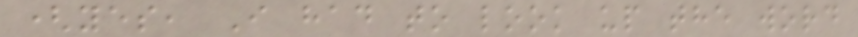(yes, I had to look up the word
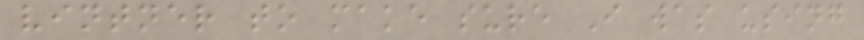vintner to make sure I was using
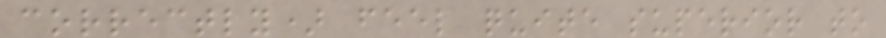correctly) feel quite superior to
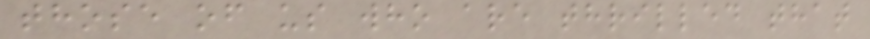those of us who are thrilled that
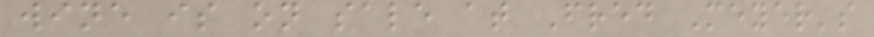wine is on sale at Fred Meyer's
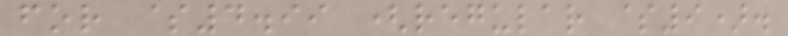for $4.99 (regular $9).
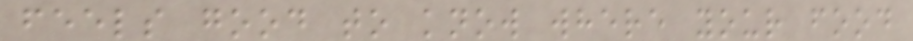feels good to know where your food
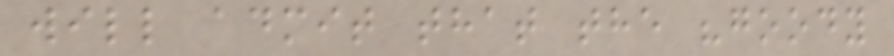will admit that the "goody
